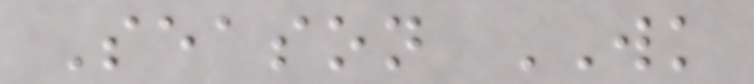Season WK
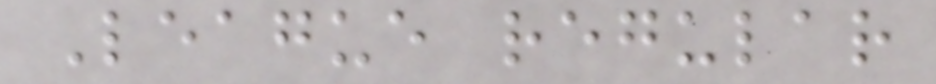League regular
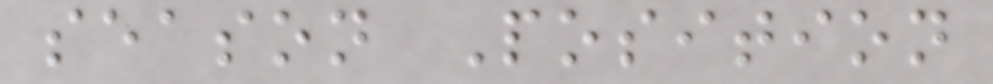season Position
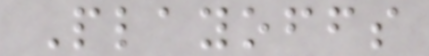Playoffs
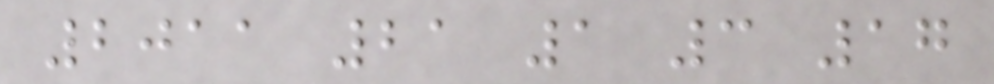2011 21 1 3 17
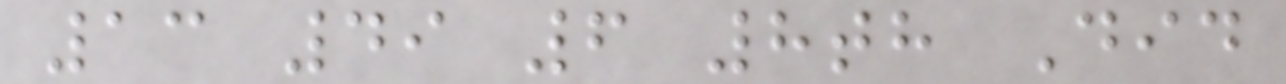13 49 6 8th Did
